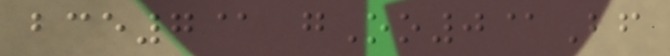bce7@ gOo0@Bf
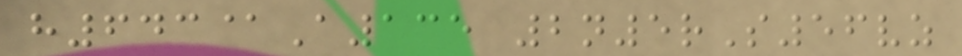h643@A135 2n5rS56vz
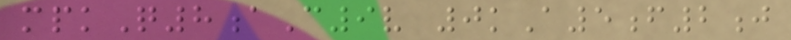mpkQ8aC9v 0kA5f2j
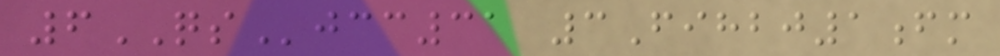6QSjcc31 3Fihbj1fm
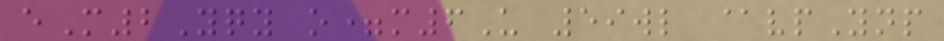eM2Yqy o=m6U 59wl @vpYnp
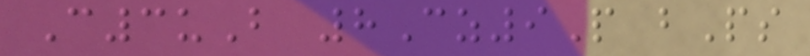C3uB 8Cz9P bPs
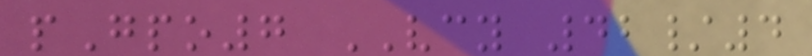pGpo7 VCY 42/4
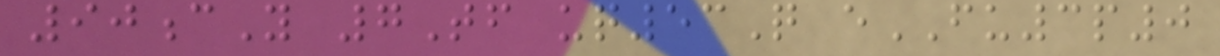90cY 7Tf uq53Q eFU3p0
